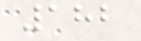182
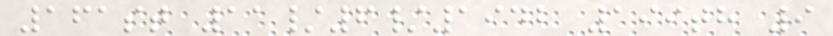161st 11/6/1942 199th 9
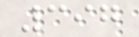397
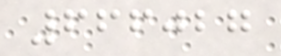666027
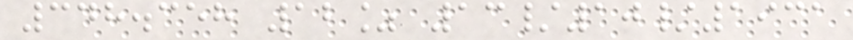348.358 12% 13/10/1931
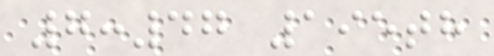7:47 195th
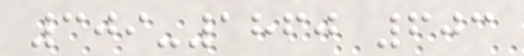309-1860 603
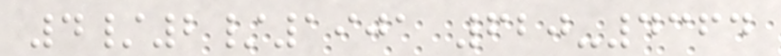4/2/1901 620-4364
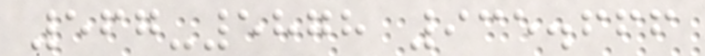567-5878 935.666
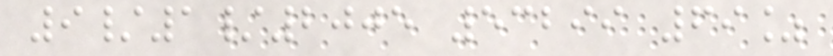9/1/2005 53299 69%
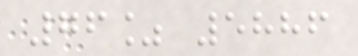76% 5886
